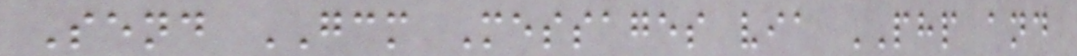Send GCM Messages via PHP and
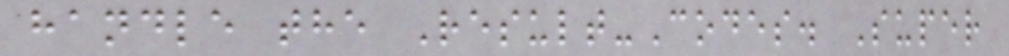handle the Result-Codes. Super
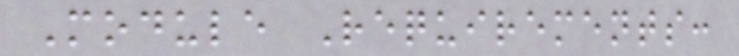Module Requirements:
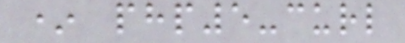* php5-curl
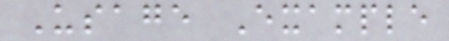Usage Example
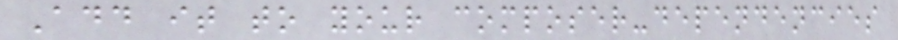Add it to your composer-dependencies
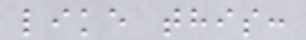like this:
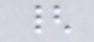{
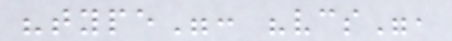"type": "vcs",
